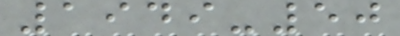1949-50
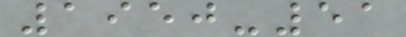1950-51
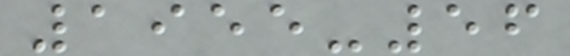1955-56
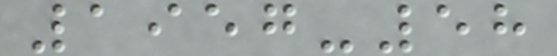1957-58
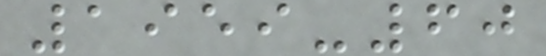1959-60
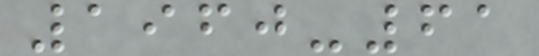1960-61
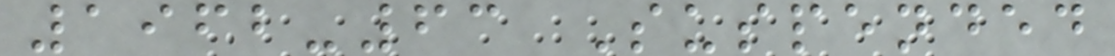1962-63 Suspended
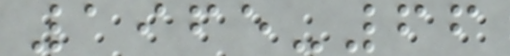1965-66
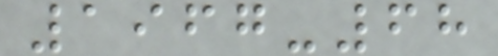1967-68
